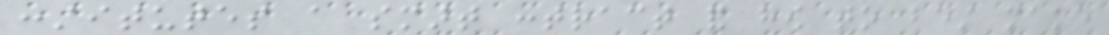constitutes a smart contract and how to best make
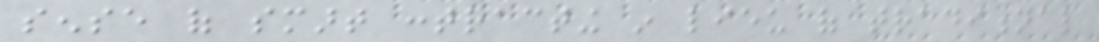sense of smart contracting in lieu of traditional
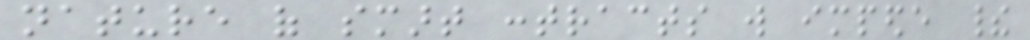nature of smart contracts will impede their
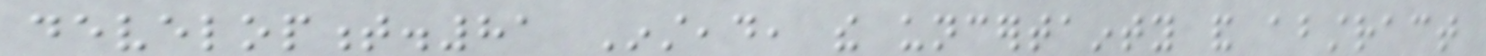development.81 Instead, the uncertainty and abstract
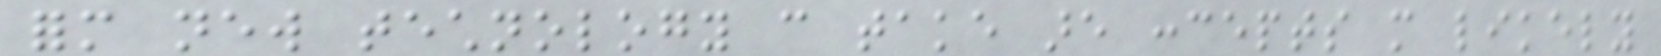form new technology can take are concepts more likely
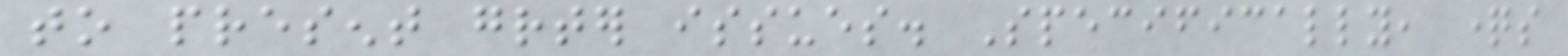to present greater issues. Specifically, questions
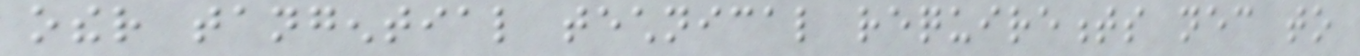other tangential technical requirements necessary to
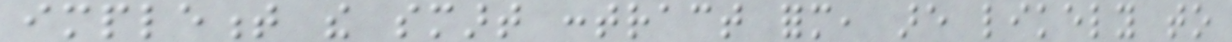implement the smart contract form, are likely to
